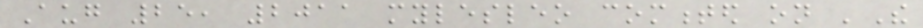Aug 25, 2011 mylesleo commented on 'The
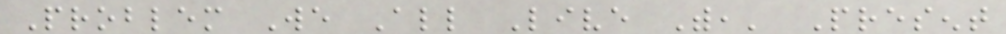Problem We All Live With,' Present
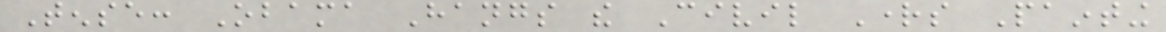Tense: Obama Hangs the Civil Rights Painting
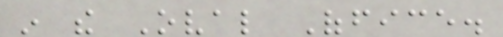in the Oval Office.
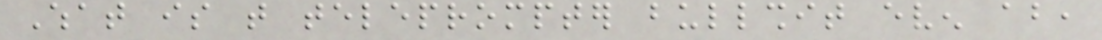What is that teleprompter bullshit even about,
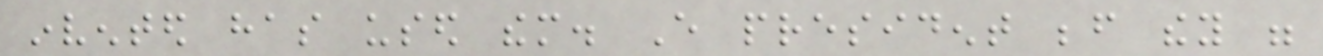invented has used them. Every president before they were
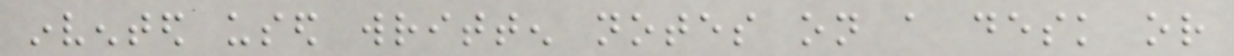invented used written notes on a desk or
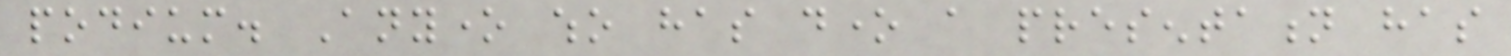podium. Anyone who has done a presentation has
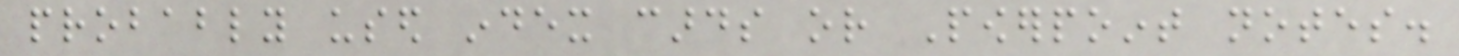probably used index cards or Powerpoint notes.
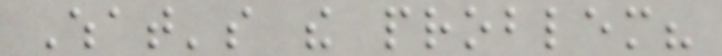What's the problem?
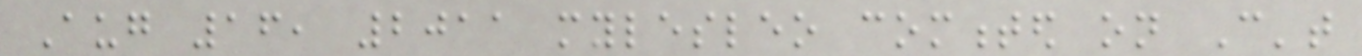Aug 16, 2011 mylesleo commented on Can't
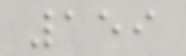159
